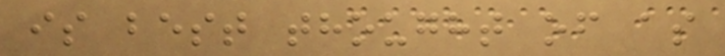is best thought of as
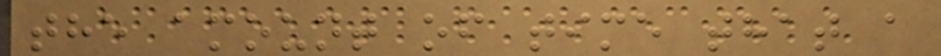the amount of time that a
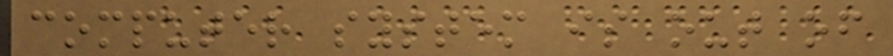computer system is out of
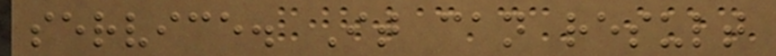service. It can result
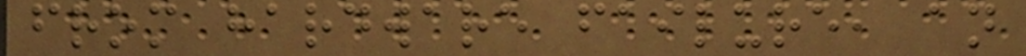from hardware failure, an
